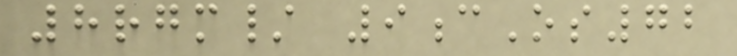8rgm/ 9cOs72
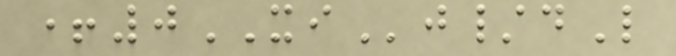+0XIj/dL
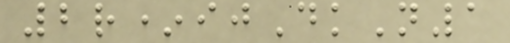2r*ijDkN1
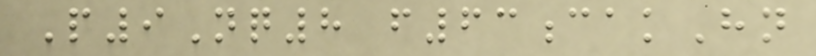P9Nq8 f63cakHn
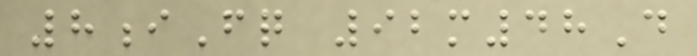8iFq 92m48D
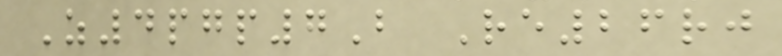Z4pgp7B Re26rj
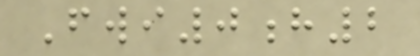Fwi0h2
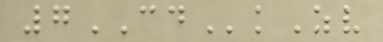7CDkZv
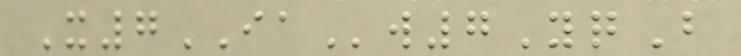X7IAw7YqB
